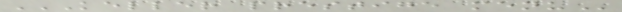KELLER PRESTIGE MENU
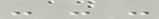- - -
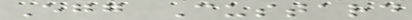Egg Custard
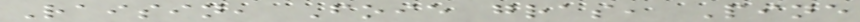Raisin, Foie gras, Pine
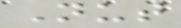Nut
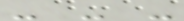- - -
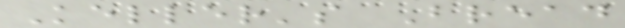Keller's Bread
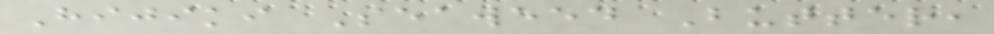Hijiki Seaweed Butter,
